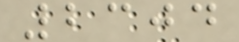2304
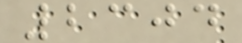2304
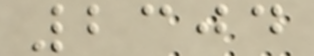2304
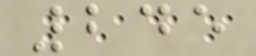245
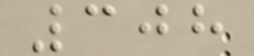308
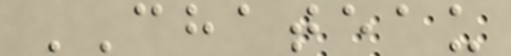CHATEAU
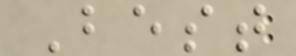Best
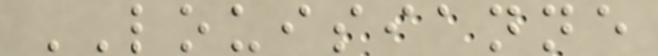LOUISIANNE
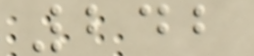242
